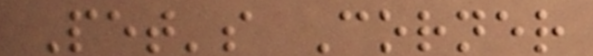Pet's Corner
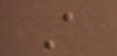A
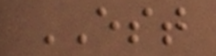EST
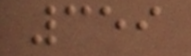359
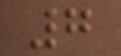7
